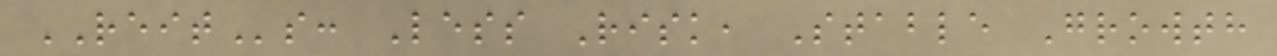REITs: Less Risk, Stable Growth
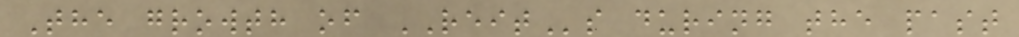The growth of REITs during the past
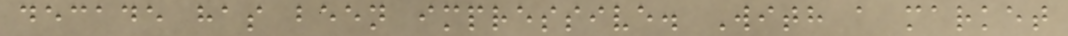decade has been impressive. With a market
